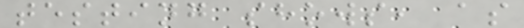testing shows, as
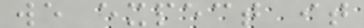we expect it
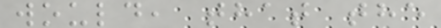would, that the
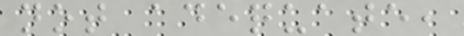not adequate,
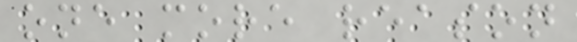one more reason
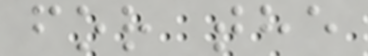for the
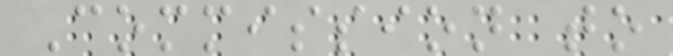Commission to
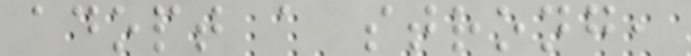adopt a strong,
